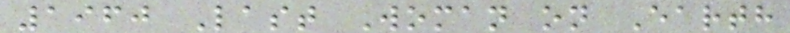1960 Last Woman on Earth
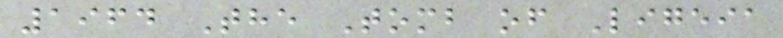1964 The Tomb of Ligeia
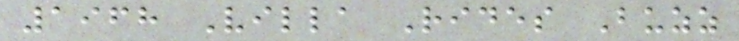1968 Villa Rides Buzz
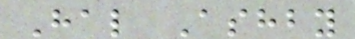Hal Ashby
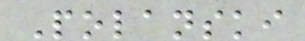Polanski
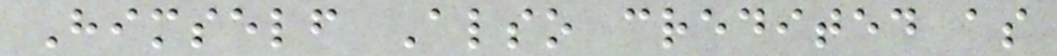Himself Also credited as
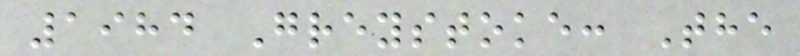1984 Greystoke: The
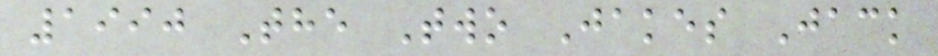1990 The Two Jakes Jack
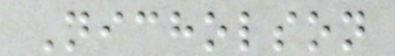Nicholson
